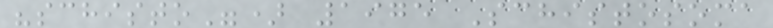"schisto") 1975 Schistosoma
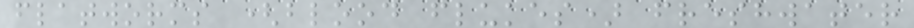flatworms (blood flukes) freshwater
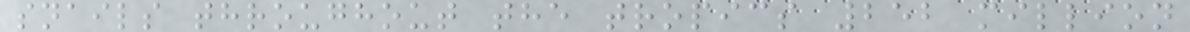snails throughout the tropics 252 million
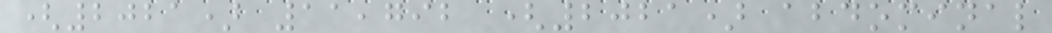(2021) 11,792 (2021) abdominal
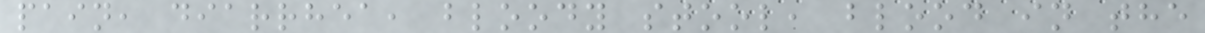pain, diarrhea, bloody stool, blood in the
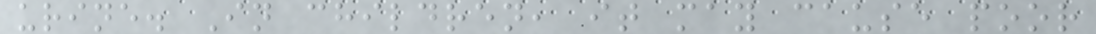urine. In children, it may cause poor
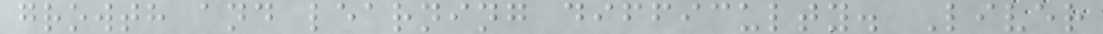growth and learning difficulty. Liver
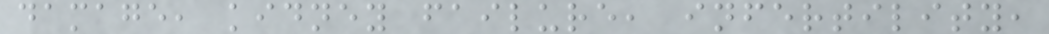damage, kidney failure, infertility,
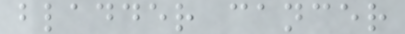bladder cancer
